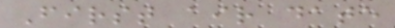First air date
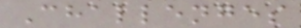Challenges
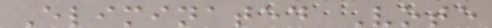Eliminated Vote
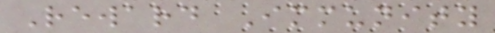Reward Immunity
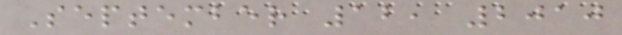September 12, 2010
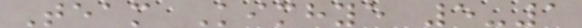Team Kimhye 5-1
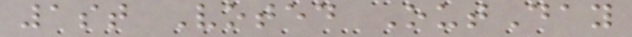1st Voted OutDay
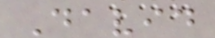David
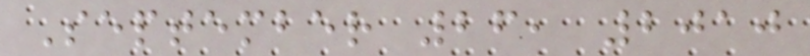September 26, 2010
